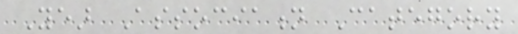Year Association Category
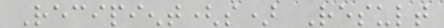Recipient(s) Result
